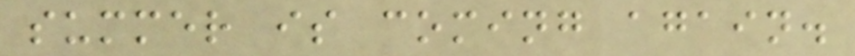summer is coming again.
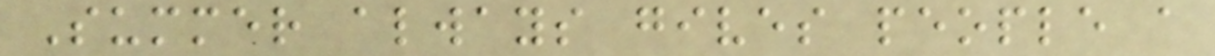Summer always gives people a
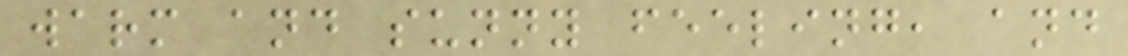warm and sunny feeling, and
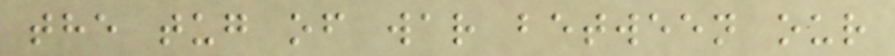the tug of war between our
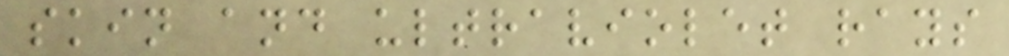skin and ultraviolet rays
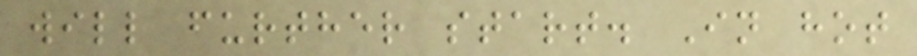will further start. In hot
